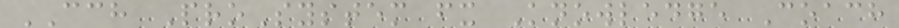CCH ProSystem fx Knowledge Coach
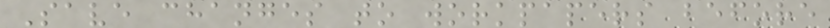Save changes to workpapers before
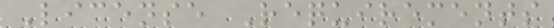License Requirements
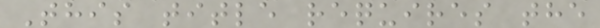This title requires the
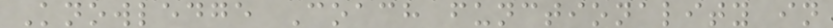Knowledge Coach functionality in
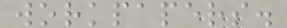workpapers.
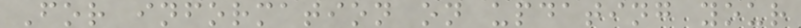For information on updating your
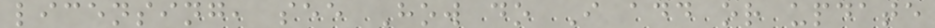licensing, see How do I add or update
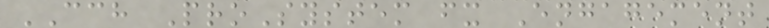CCH ProSystem fx Engagement
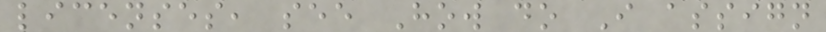licenses, see How do I assign
